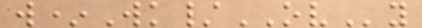w*Wk/OVy
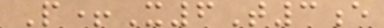P+X6T3e
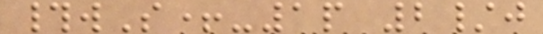#wS+-1p 2/j
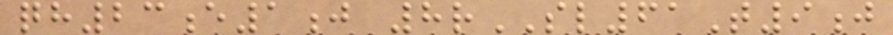qh23e1j 8rSL61T9j
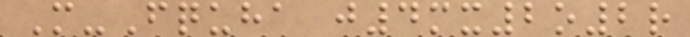M-Fquha j4mx2o2r
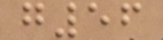g56
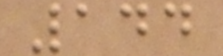144
